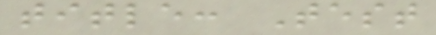title: Test
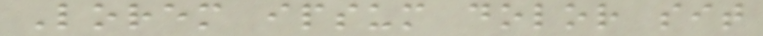Lorem ipsum dolor sit
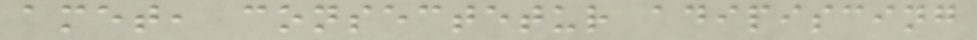amet, consectetur adipiscing
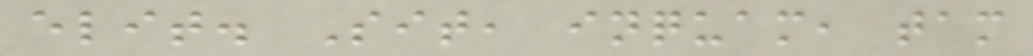elit. Sit, inquam, tam
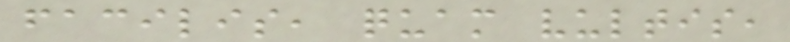facilis, quam vultis,
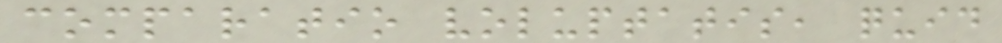comparatio voluptatis, quid
